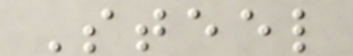Steel
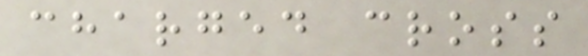charged cross
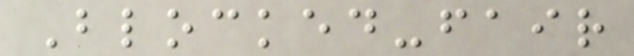Blocked-fair
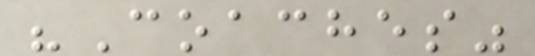"Coaches"
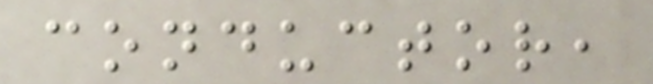conductor,
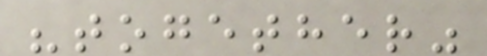"together"
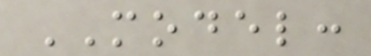MODEL:
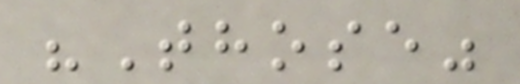"Those"
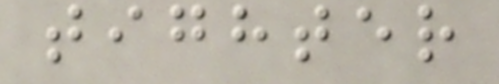tighter
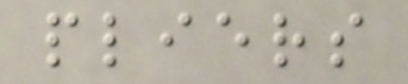pliers
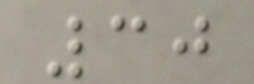30
